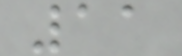11
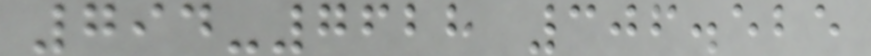794-7628 306.525
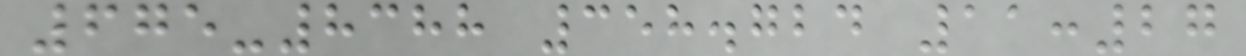675-8388 358.724 11:27
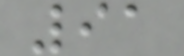91
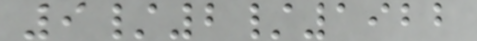9/2/1922
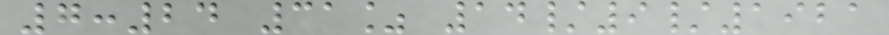7:24 31% 14/9/1921
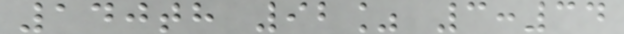140th 92% 3:34
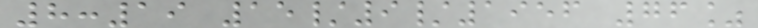8:19 15/9/1956 76%
